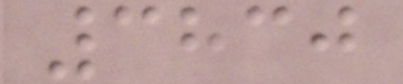3830
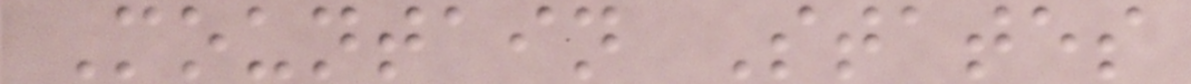Mountain States
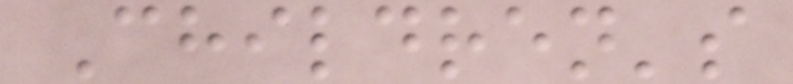Children's
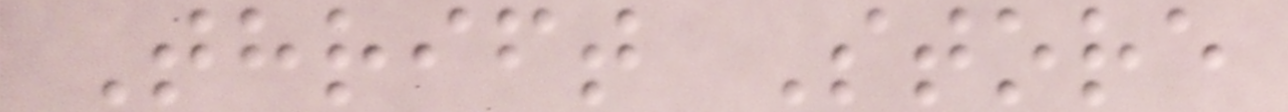Thrift Store
